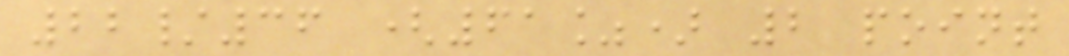22/36 (61%) 2 point
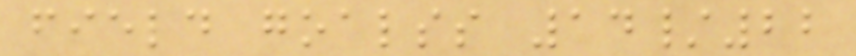field goalss 14/22
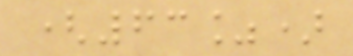(63%)
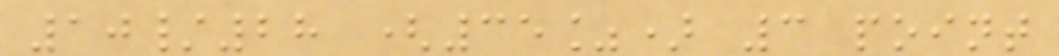10/28 (35%) 3 point
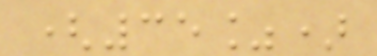(35%)
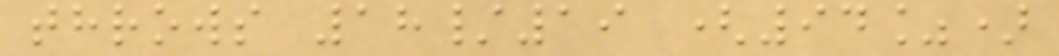throws 18/19 (94%)
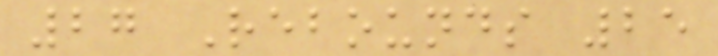27 Rebounds 25
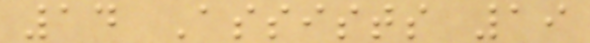14 Assists 19
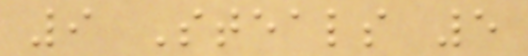9 Steals 5
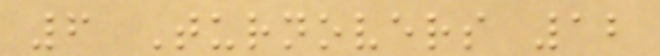6 Turnovers 12
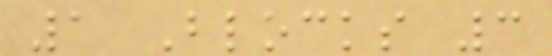1 Blocks 3
